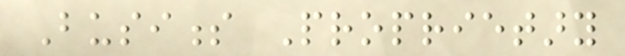Business Proprietary
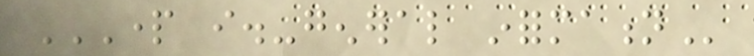PART I.-GENERAL INFORMATION
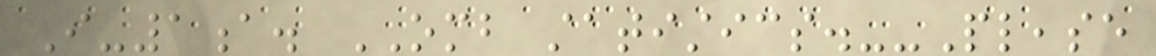I-1a. OMB statistics.--Please
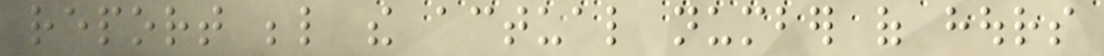report below the actual number of hours
